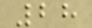28
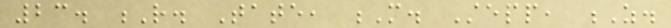23. R. Tate, M. Stepp, Z.
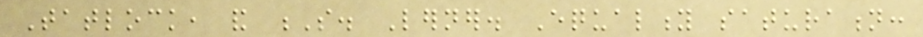Tatlock, and S. Lerner. Equality saturation:
